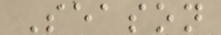Season
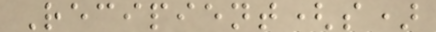Recipient(s)
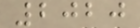2020
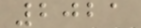2021
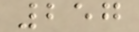257
